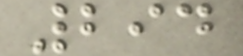294
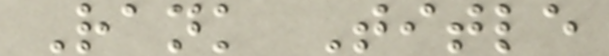Rank Title
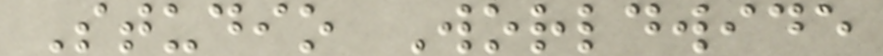Studio Worldwide
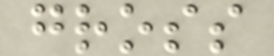gross
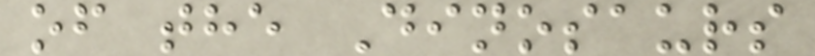of the Dinosaurs
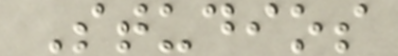Studios
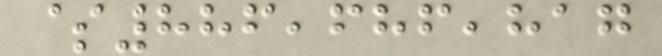$886,686,817
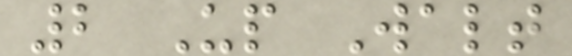2 Up Walt
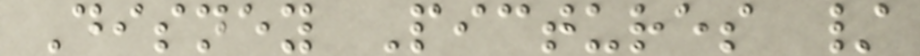Disney Pictures /
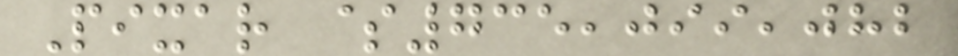Pixar $735,099,082
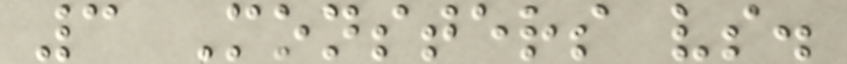3 Monsters vs.
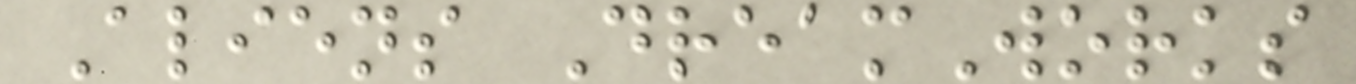Aliens DreamWorks
